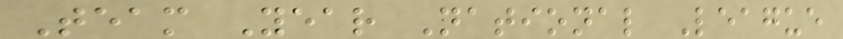Team Year National League
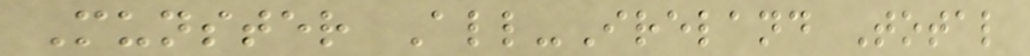Munster All-Ireland Total
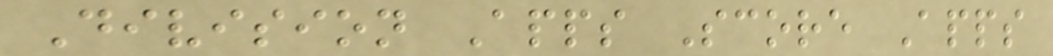Division Apps Score Apps
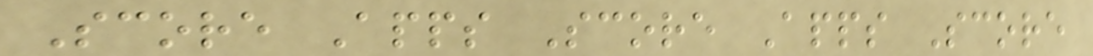Score Apps Score Apps Score
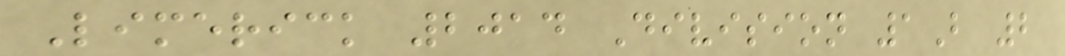Limerick 2014 Division 1B 2
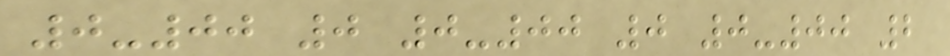0-00 0 0-00 0 0-00 2
